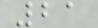21
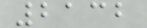2132
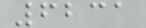6231
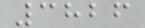3826
